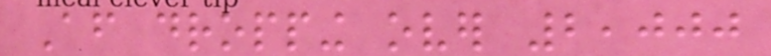After dropping over 2,000
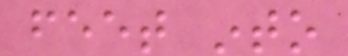feet into
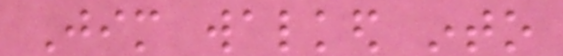Jim walked into
